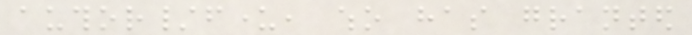author/funder, who has granted
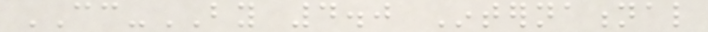CC-BY 4.0 International
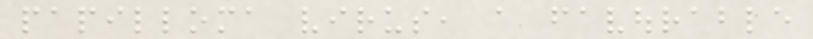papilloma virus, a favourable
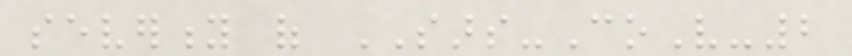severity of SARS-CoV-2
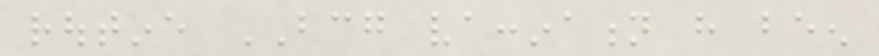routine BCG vaccination have been
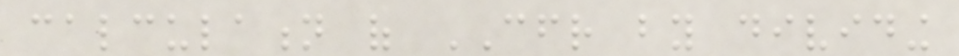calculation of CFR by dividing
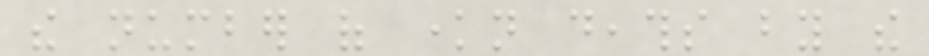the number of known deaths by the
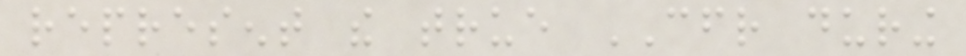represent the true CFR during
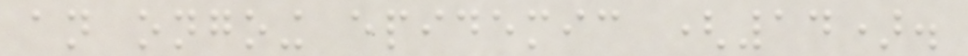an ongoing epidemic (14).
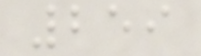259
